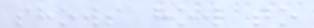shows how to
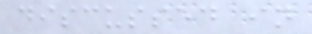discussed in
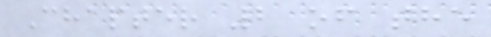Chapter 2 of the
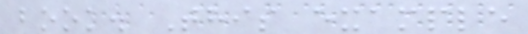book. This example
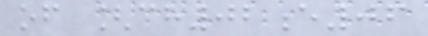of [ch02e06
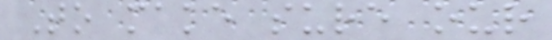To make sure our
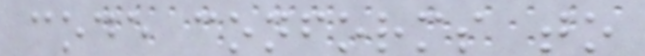code conforms to
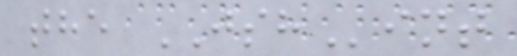the JSHint
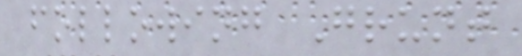following Grunt
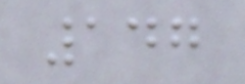147
